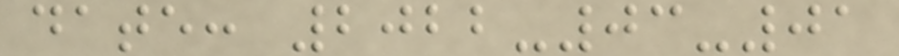date: 2022-03-01
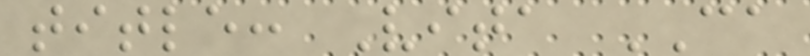title: Vita CA
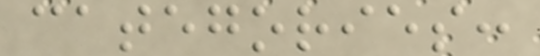categories:
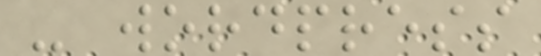- wordpress
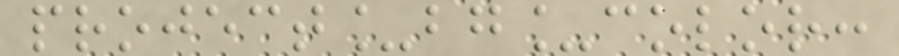project_bg_color:
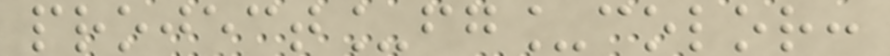project_fg_color:
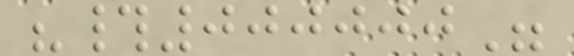"#000000"
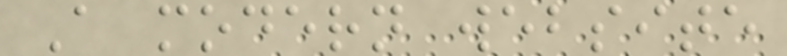A modern website
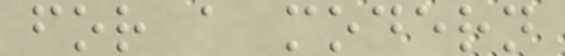for a modern
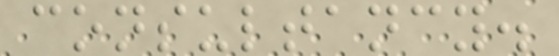consultancy.
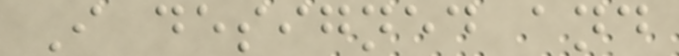I designed and
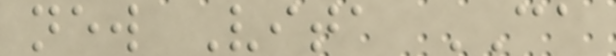new Vita CA
